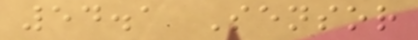54.1 Sensor
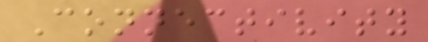Connectivity
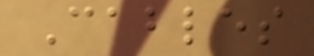Cables
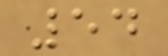54
